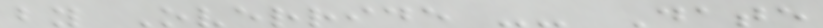by Override -- Date
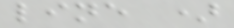line )
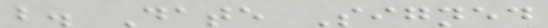b. Date Signed
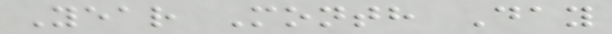Year Month Day
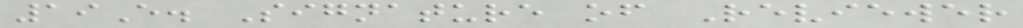19E. Signature of Reviewer
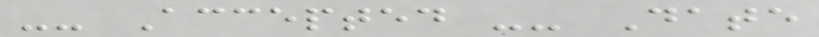-- Accepted -- Date
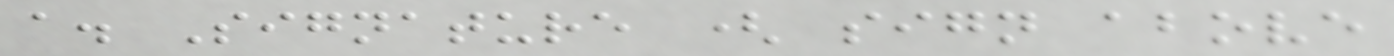a. Signature ( sign above
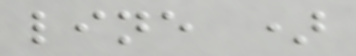line )
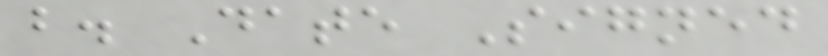b. Date Signed
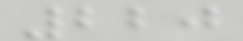220
